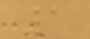1
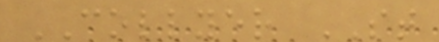COLLYER ST
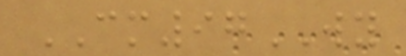CM97WY
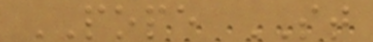POPE ST
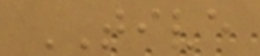TIVE
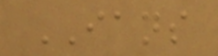IANS
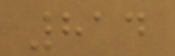814
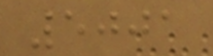5001
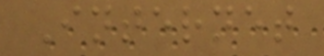Internet
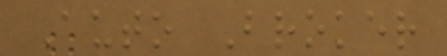Auto Broker
